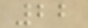22
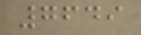7649
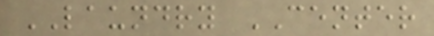LAUNDRY CENTER
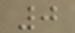0
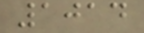1014
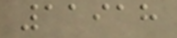11918
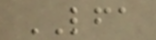LFA
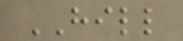HILL
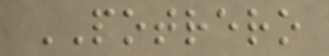POTRERO
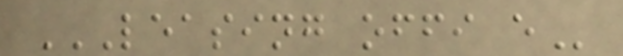LEASING OFFI E
